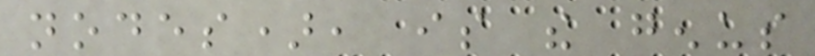nodes), is the genus
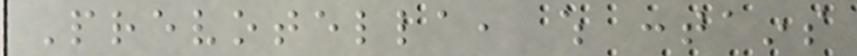Prevotella, which contains
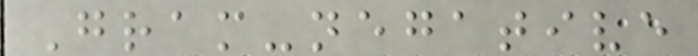Gram-negative
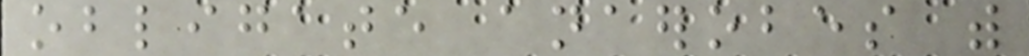obligate anaerobes with
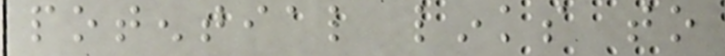potential links to
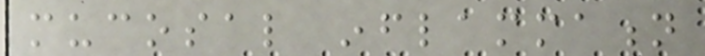mucosal inflammation
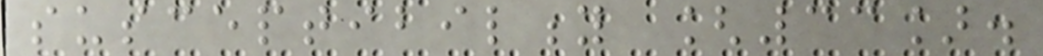susceptibility [33].
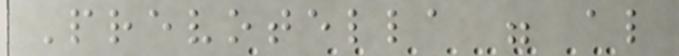Prevotella were also
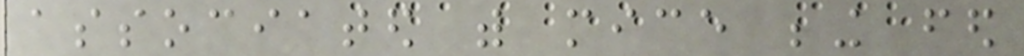associated with mice being fed
